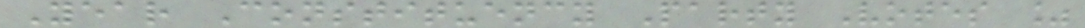Year Constituency Party Votes %
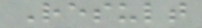Result
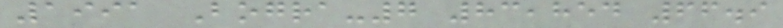1991 Bogra-7 83,854 66.9
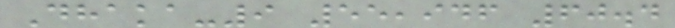Dhaka-9 55,946 60.4
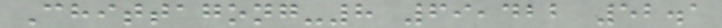Chittagong-8 69,422 52.1
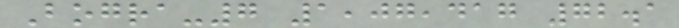Bogra-7 1,07,417 72.1
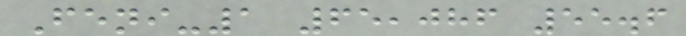Feni-1 65,086 55.6
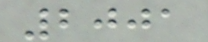2001
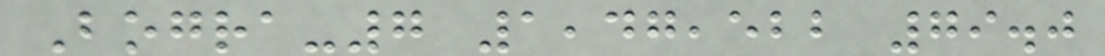Bogra-7 1,47,522 79.0
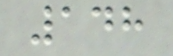148
